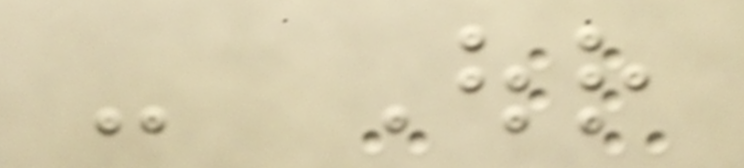- Our
